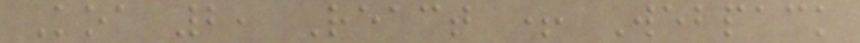Koa 2, React + Webpack
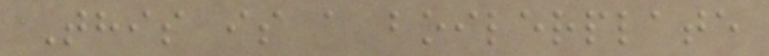This is a boilerplate
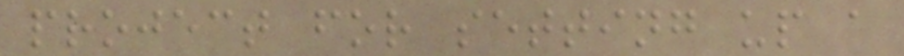project for setting up a
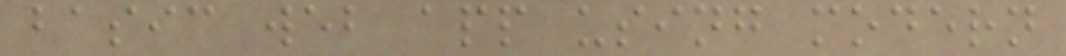basic web app using modern
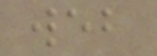web
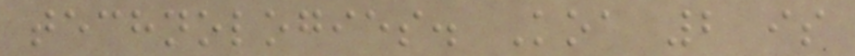technologies. Koa 2 is
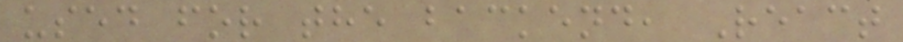used for the backend, React
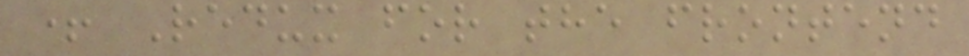+ Redux for the frontend
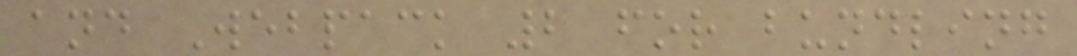and Webpack 2 for bundling
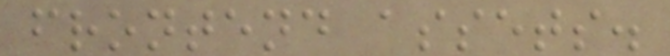frontend assets.
